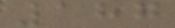187
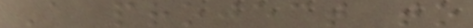A project to
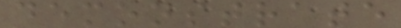demonstrate
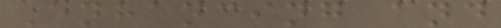Enhancing and
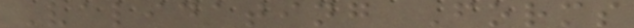Validating Forms
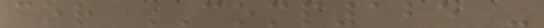for COMP125 -
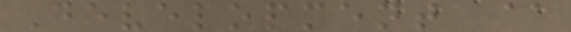Development @
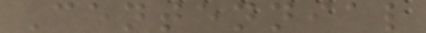Centennial
